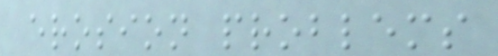erosion problems
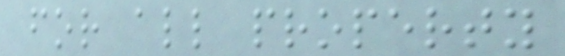for all property
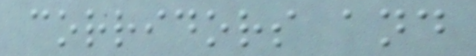corridors and
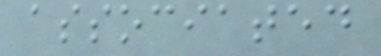associated
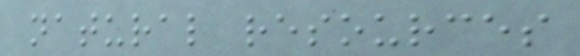natural resources
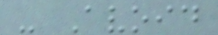- Avoid
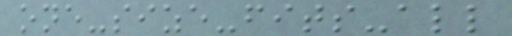one-size-fits-all
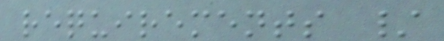requirements /
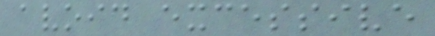avoid excessive
